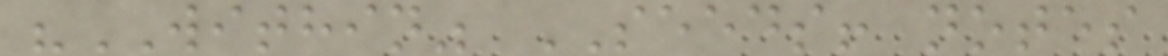"WITHIN" SEEDS! notes
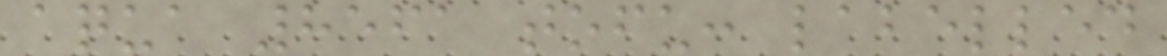aqua 8561 tofu: labelled
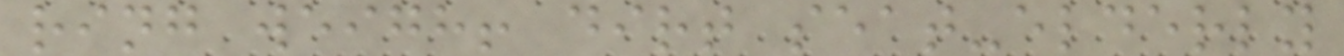ring weigh! dirt seat-elderly
